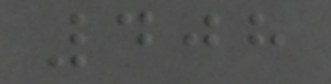408
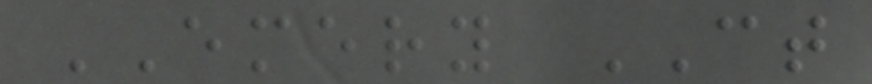EMERY CT
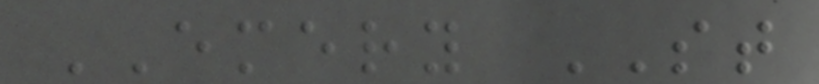EMERY ST
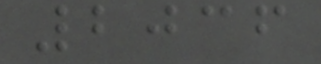2036
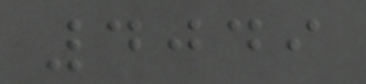4049
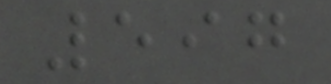597
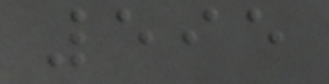595
